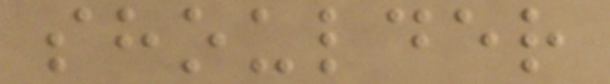shoulder
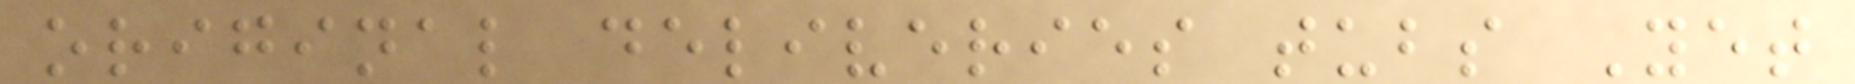original deliveries tubs Yet
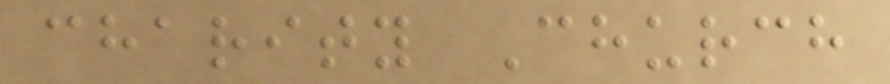charity Church
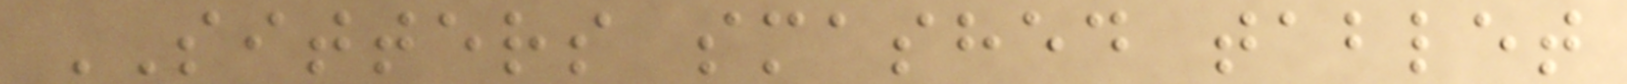SITTERS smashed tablet
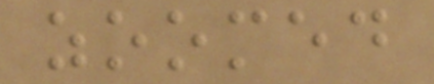zoomed
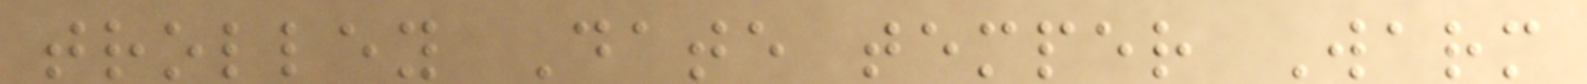trolley Date temper Warm
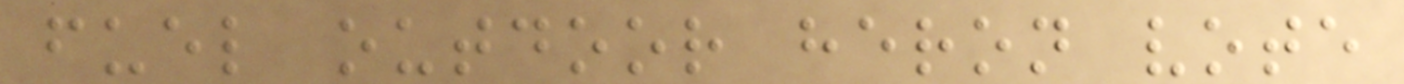fuel outdoor heron vote
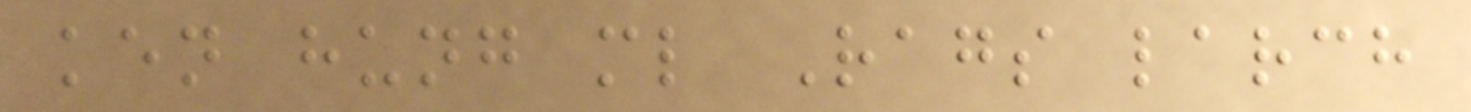ken hung ml Rags larch
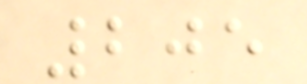205
